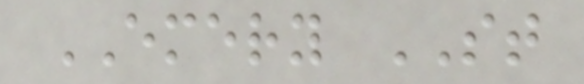EMERY ST
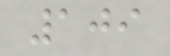109
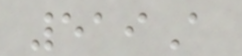519A
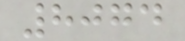8074
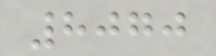8070
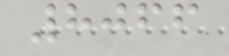8066
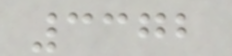3372
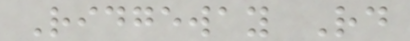Ridgeway Rd
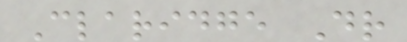Claridge Dr
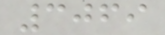3069
